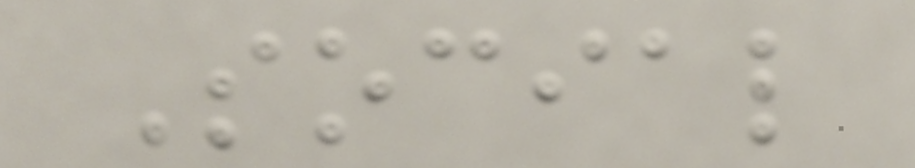Social
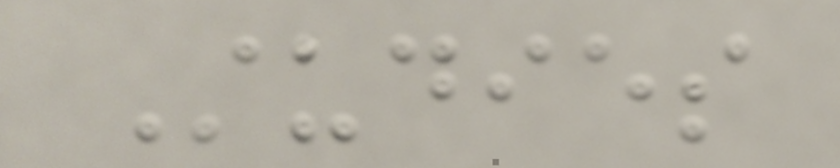Studies
